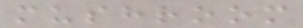mushroom
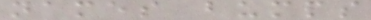names bumps
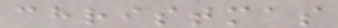christmas
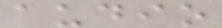audio
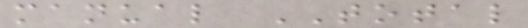manual TOTAL
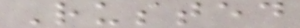Rusted
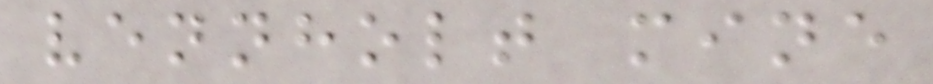vennholt mine
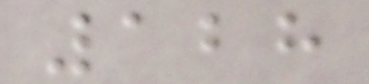128
